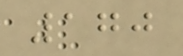170
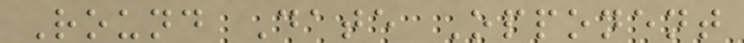Round Date Opponent
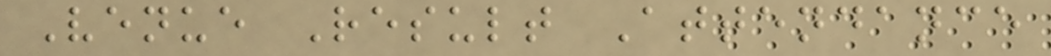Venue Result Attendance
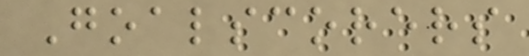Goalscorers
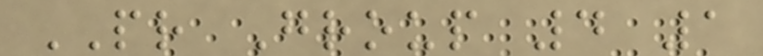PR Group 4 1
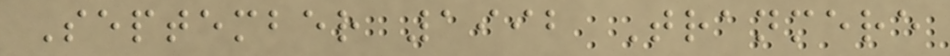September 1992 Tranmere
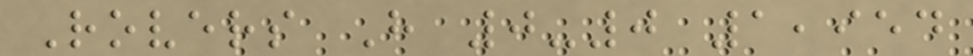Rovers H 0-0 1,954
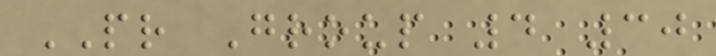PR Group 4 30
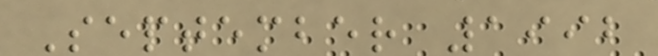September 1992
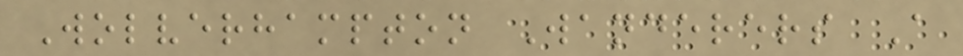Wolverhampton Wanderers A
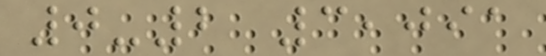0-2 3,091
